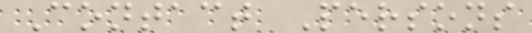Contact Persons
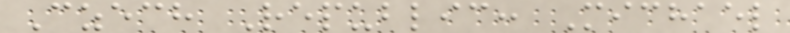Czech Republic: Michael
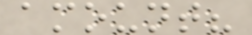amount?
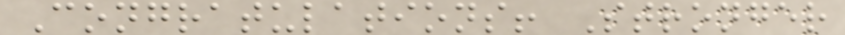Congratulations! Stronger
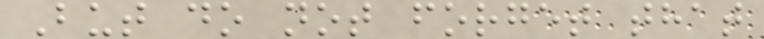But do not forget that
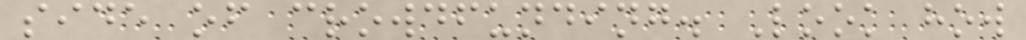side of crowdfunding. Look how
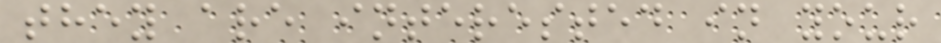they are interested in your
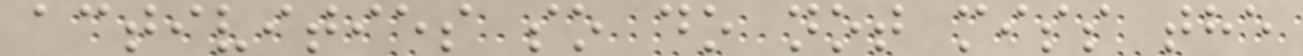activities so do not miss the
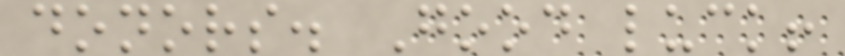donors. Good luck!
